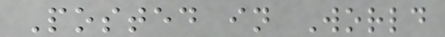Posted in World
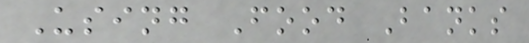Using Food Banks
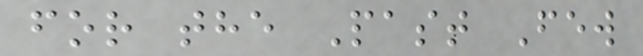for the Past Few
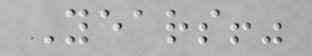Years!"
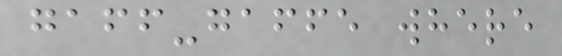gaff-gaffe where
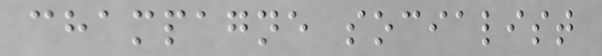champagne socialist
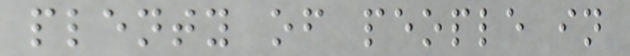plenty of people in
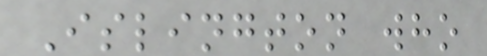Islington who
